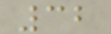32
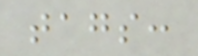tags:
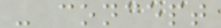- concept
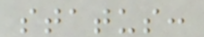status:
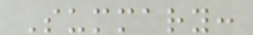Summary:
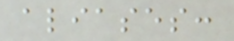aliases:
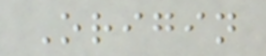Origin
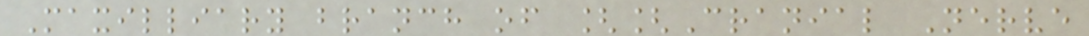Maxilliary branch of [[Cranial Nerve
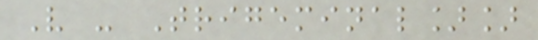V - Trigeminal]]
